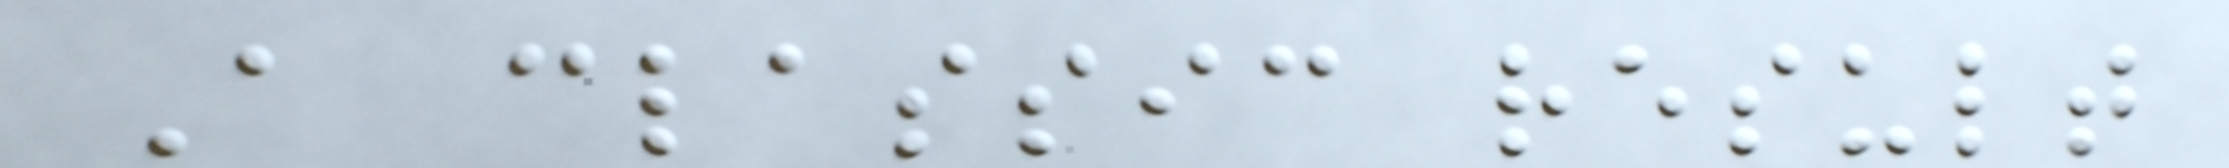A classic result
